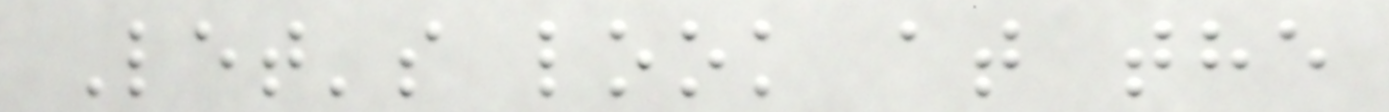Let's look at the
